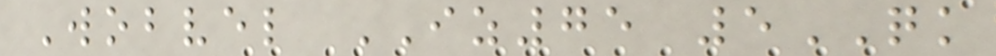Wobvel IZ75 5QK
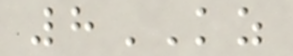8KZ
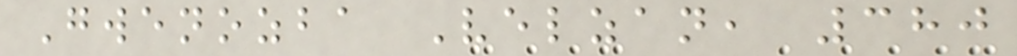Gwenozba Velzan, 380
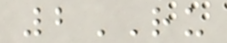2RU
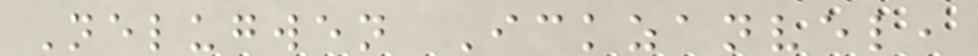Nelugwen Ickzanvel,
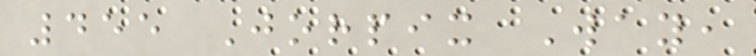455 Jorpix Way,
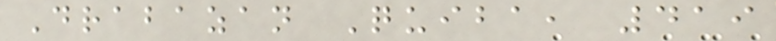Drabazan Quiba, 419
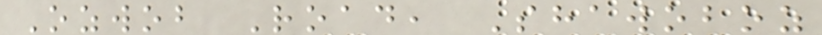Ozwob Road, Shawoboz
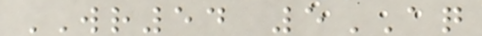WR54 5AQ
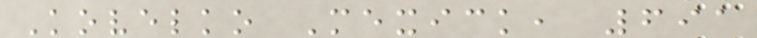Kovelko Mexick, 691
